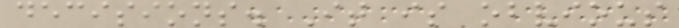decisions. It is obvious
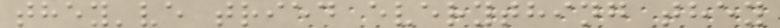they've tried everything they
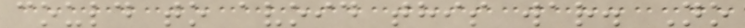could to avoid this war. No
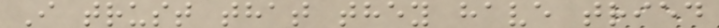I trust that they have tried
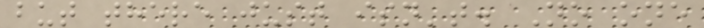but there just isn't. No one
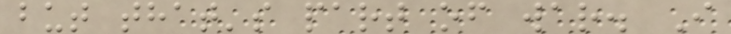but that's part of war. I
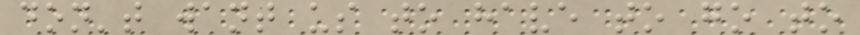don't want us to have to go to
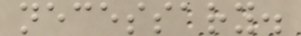necessary.
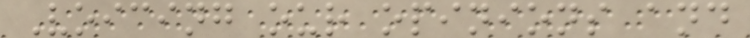Voicing our opinions and
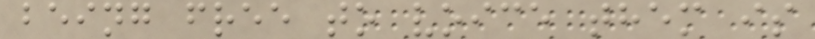being free to voice them is
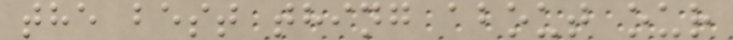the best thing about our
